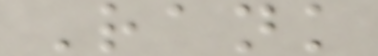Rank
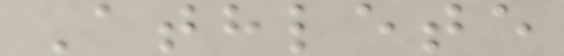Athlete
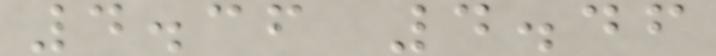4.36 4.46
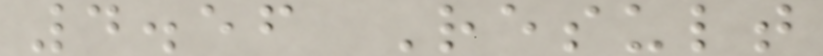4.56 Result
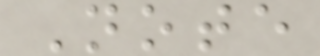Note
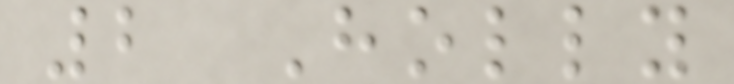2 Holly
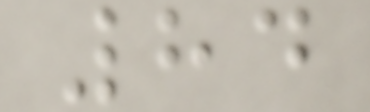84
